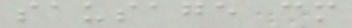sausage cm
